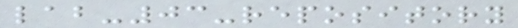lab-03-repository
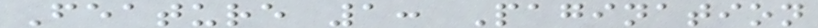Feature 1: Pagination
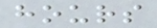hours
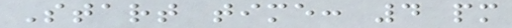Start time: 4 pm
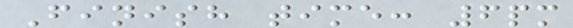Finish time: 6pm
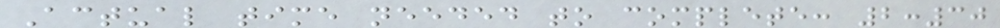Actual time needed to complete: 2:30
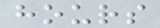hours
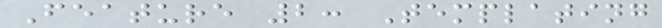Feature 2: Templating
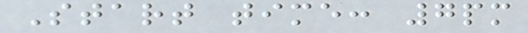Start time: 7pm
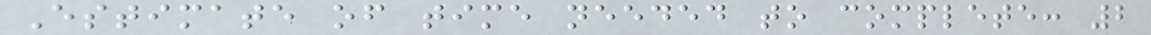Estimate of time needed to complete: 2
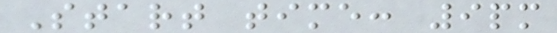Start time: 9pm
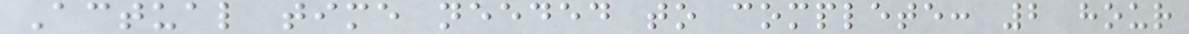Actual time needed to complete: 2 hour
